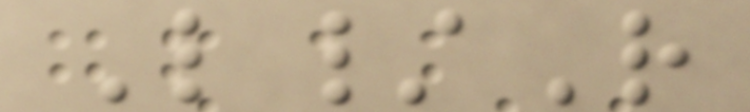L/R
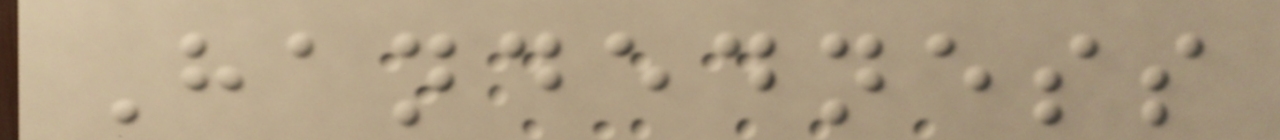Handedness
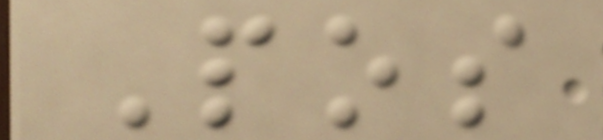Pos
